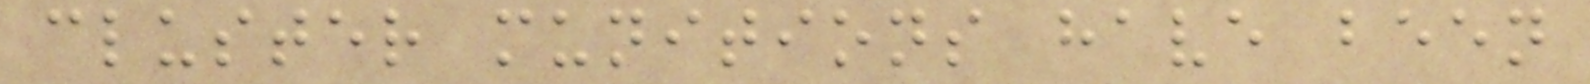cluster munitions have been
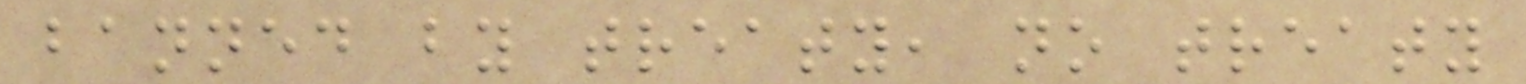banned by treaty, no treaty
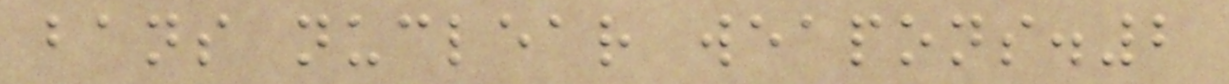bans nuclear weapons.2
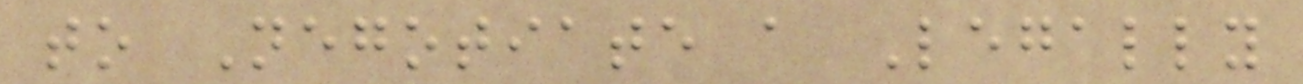to Negotiate a Legally
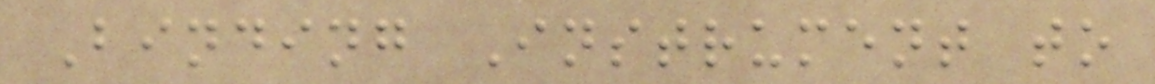Binding Instrument to
